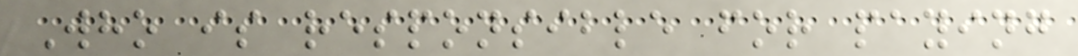Who is responsible for paying
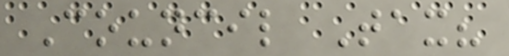Council Tax?
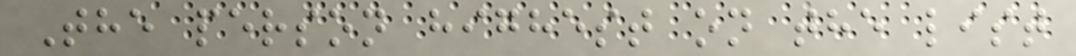The person highest on the list
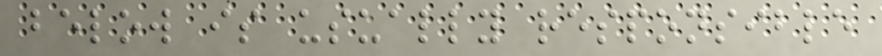below is usually responsible
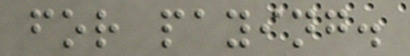for paying.
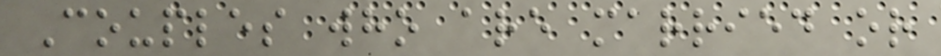Couples who are married or
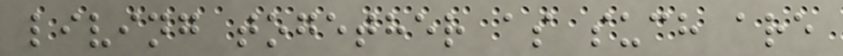living together as such are
